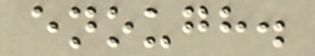enough.
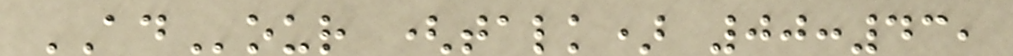ADour (talk) 00:43,
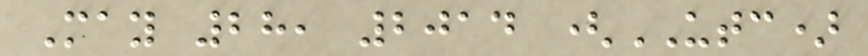May 28, 2014 (UTC)
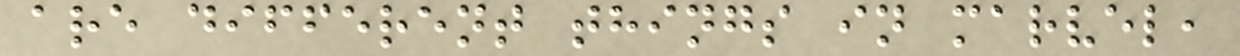are different things in marvel,
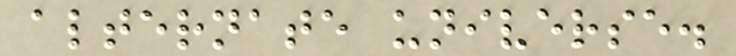alternate universe.
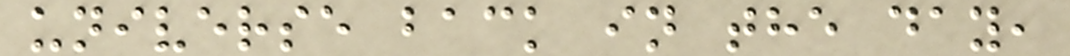universe back in the day,
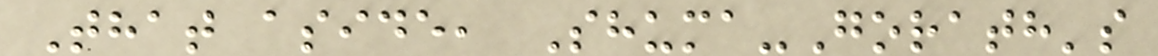That aside, Shuma-Gorath's
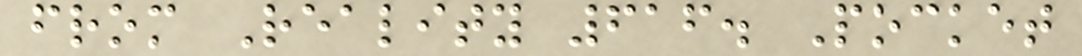from Reality 616. Pocket
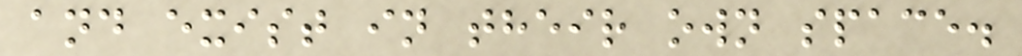and exist in their own space.
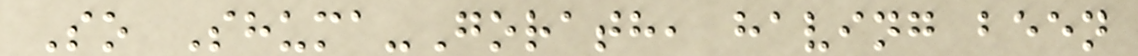So Shuma-Gorath, having been
